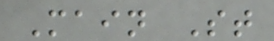Main St
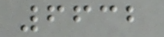6632
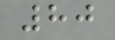80
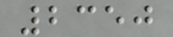2350
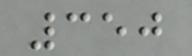350
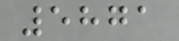5871
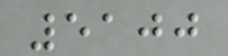5100
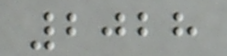2028
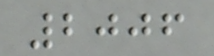2006
